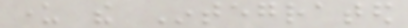under the Integrated
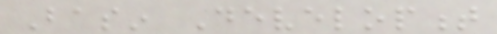Basin Development
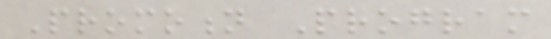Promotion Program
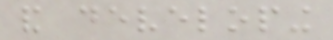and developing
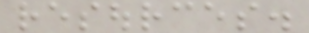resources.
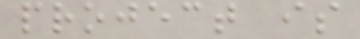project is
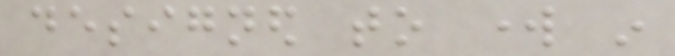designed to work in
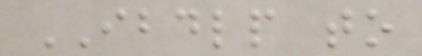IBDLP to
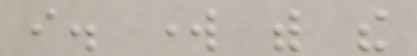i. work with the
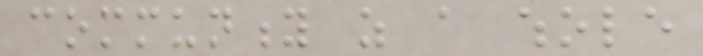community as a whole
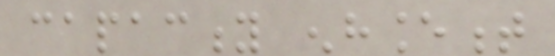capacity enhancement
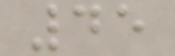45
